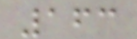163
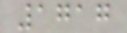1717
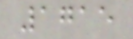1715
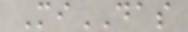MiDAS
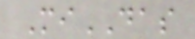MiDAS
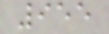955
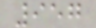957
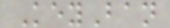KeyBan
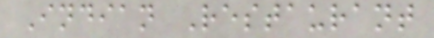Indian Restaurant
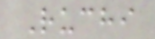Ruchi
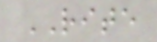RITE
